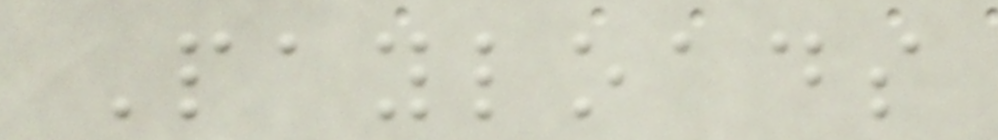Payloads
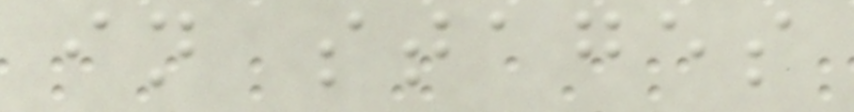in stages
